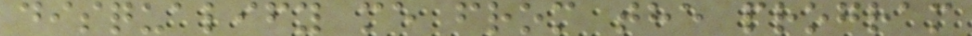disqualify me from the program
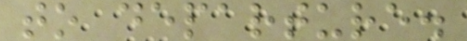to departure.
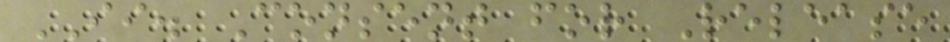II. Consent for Release
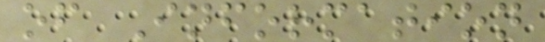of Information
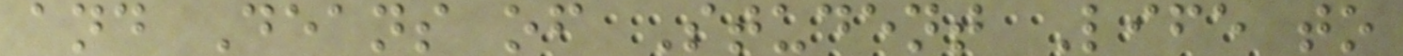and Deans of Student Life to
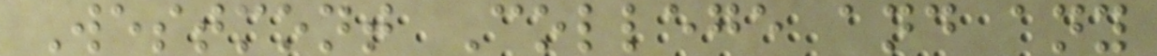Westmont College and any
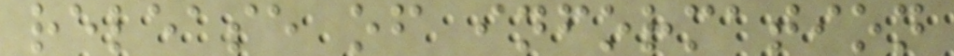release of information
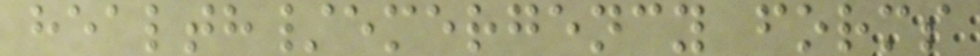health/emergency forms
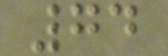74
